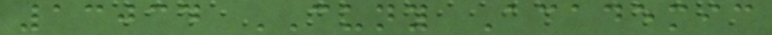13034 CUNY Academic
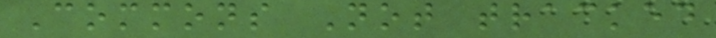Commons Not tracked
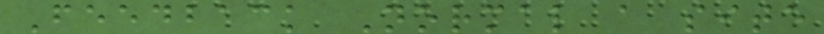Feedback Normal a site
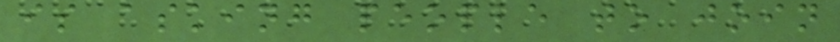is asking people to join
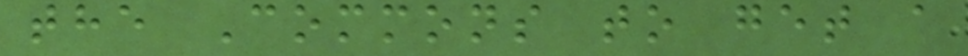the Commons to get a
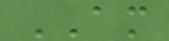AM
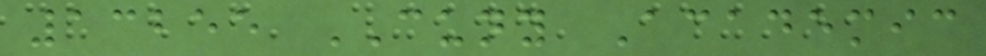13255 CUNY Academic
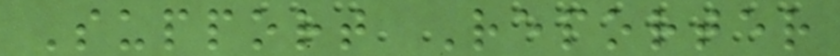Support Reporter
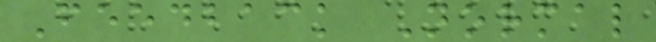Feedback Normal
